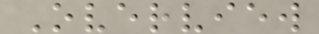Overview
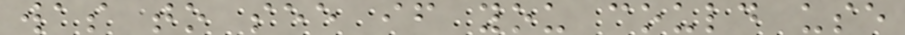was to see if you could use
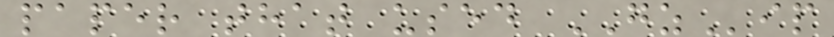paper that used GZip
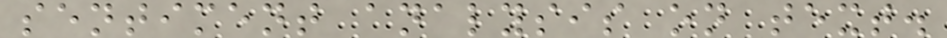sentiment analysis on text.
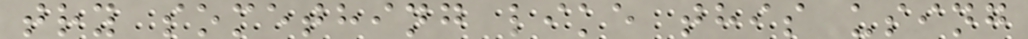try something like this using
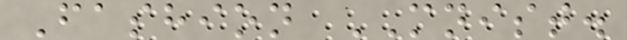Fashion MNIST.
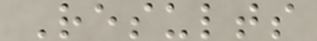Results
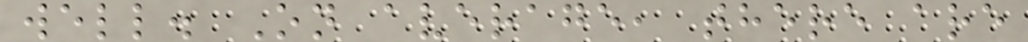well. On average, there are
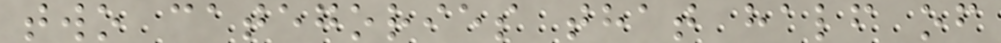two categories that half of
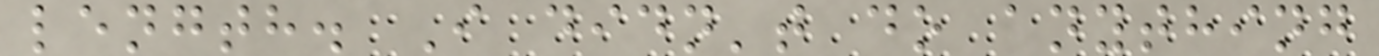length. I didn't do anything
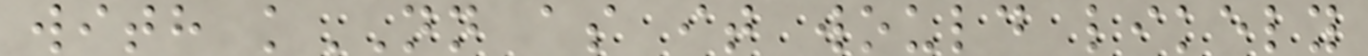with kNN as it would likely
